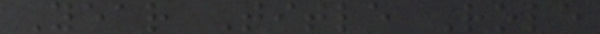Year Title Role
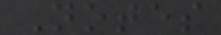Notes
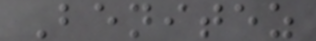Benitez
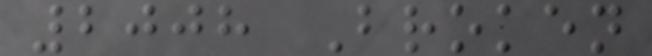2008 Broken
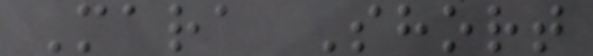Mara Short
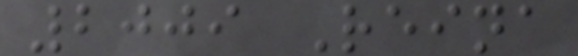2009 Reina
